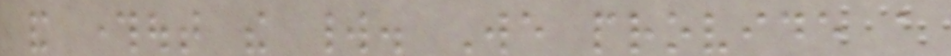and throughout the world. We provide a
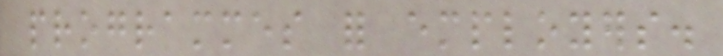programmes for employers.
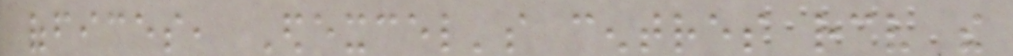offices, Edexcel's centres receive the
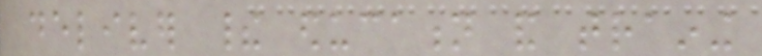deliver their education and training
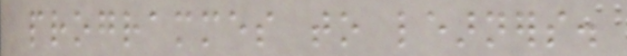programmes to learners.
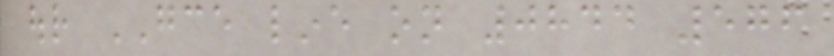our GCE line on 0844 576
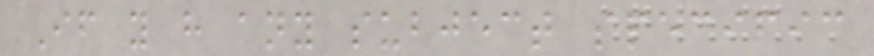If you have any subject specific
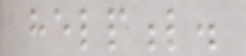helpful.
